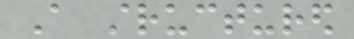A structured
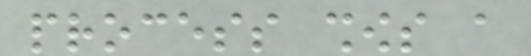process shows a
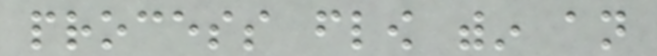process flow within an
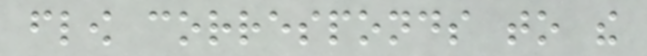flow corresponds to the
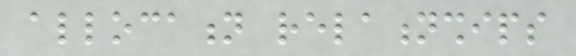allocation relationships
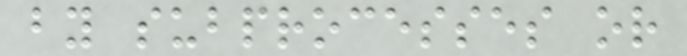by subprocesses or
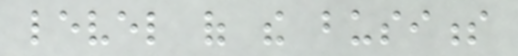level of the business
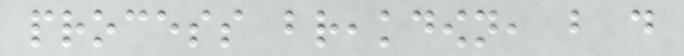process breakdown, but do
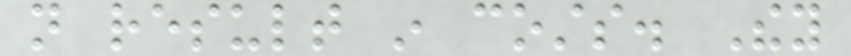not result in costs. They
